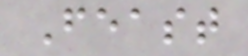Feast
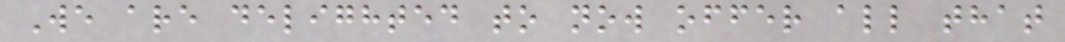We are delighted to now offer all that
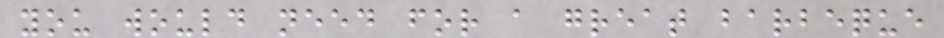you would need for a great barbeque
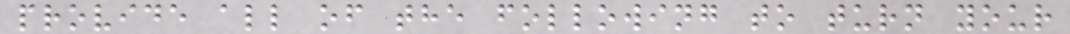provide all of the following to turn your
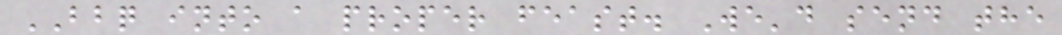BBQ into a proper feast. We'd send the
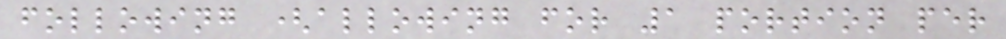following (allowing for 1 portion per
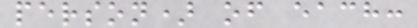person) of each:
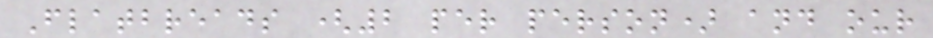Flatbreads (2 per person) and our
